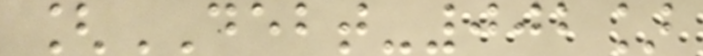[DEBT-002]
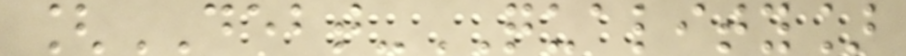[DEBT-QUALITY]
